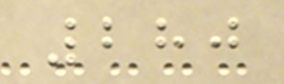280
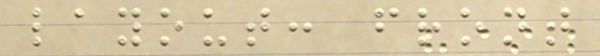layout: front
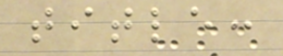title:
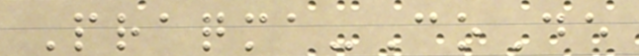Praqma-CoDe
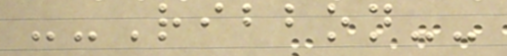--Ribbon--
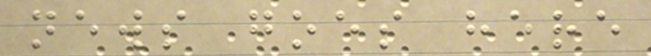news goes here
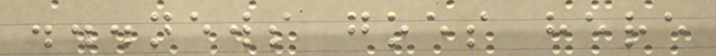...news goes here
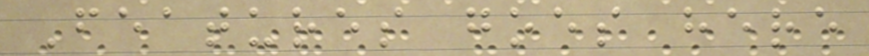Features goes here
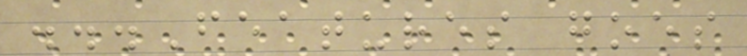...Features goes
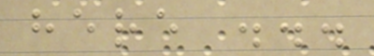here ...
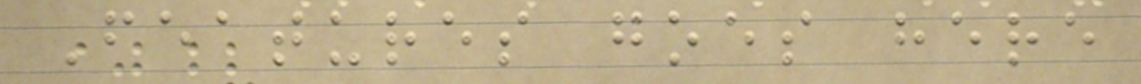Features goes here
